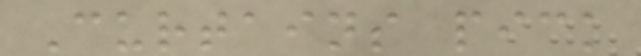Curtains pick
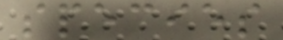species
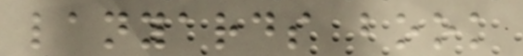lanyards book
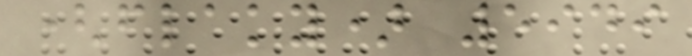(flaky) 5949
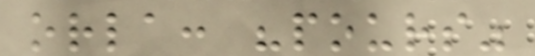orla: "pours"
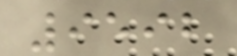9592
